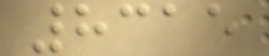8315
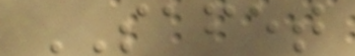SAFET
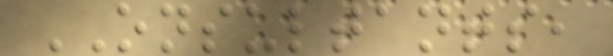ONSULTANTS,
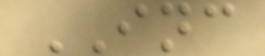INC
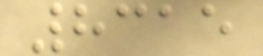8315
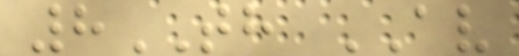8TH AV
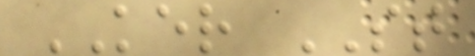KER ST
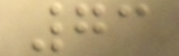73
